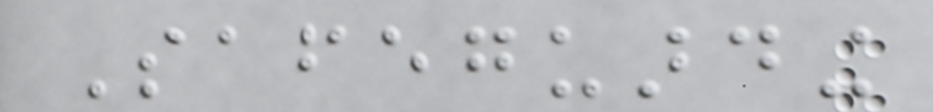Safeguarding
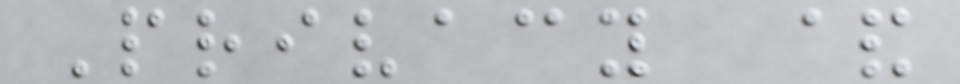Privacy &
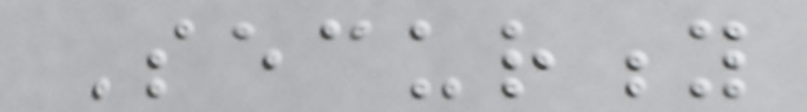Security
